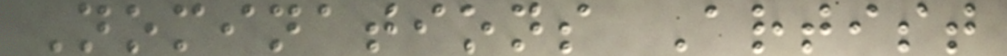Nominations Artist
